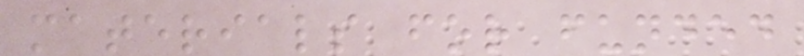materials for funded
